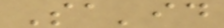Sa'id
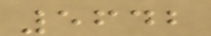5642
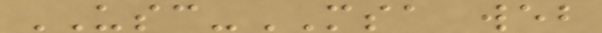USC-MSA web
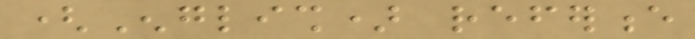(English) reference
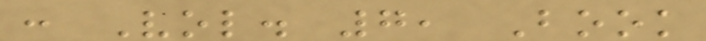: Vol. 7, Book
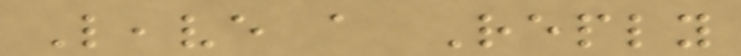Leave a Reply
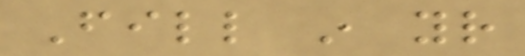Fill in your
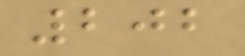202
